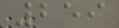259
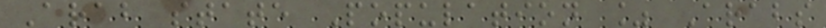Arab state Population % Arabs
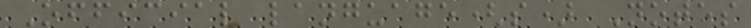Official language(s) Notes
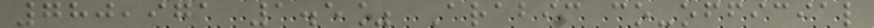780,971 1.5% Arabic co-official
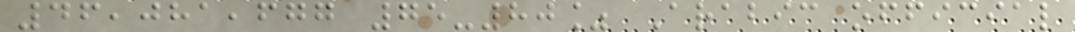46,081,677 75-80% Arabic official
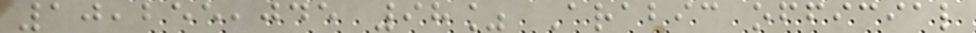10,255,045 98% Arabic official
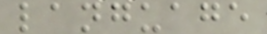language
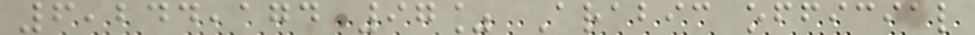6,244,174 97% Arabic official
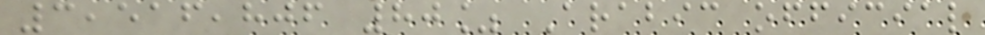3,516,806 80% Arabic official
